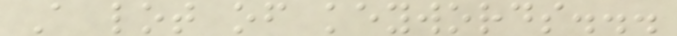A lot of keywords...
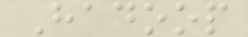Hadoop
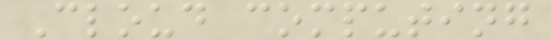Cloud computing
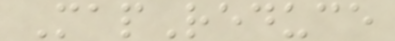MapReduce
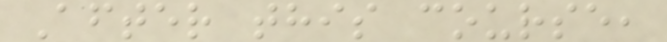After this course,
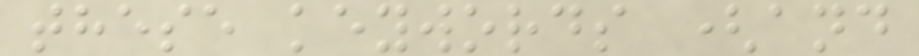these keywords (and
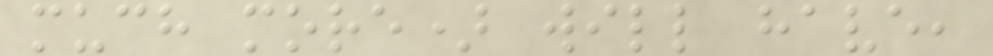much more) will have,
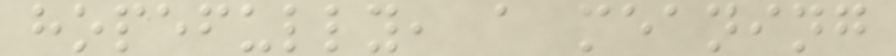hopefully, a meaning
